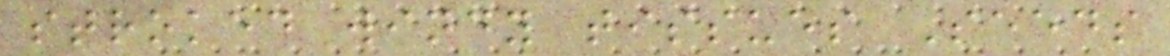stroked windy tissues Seeds
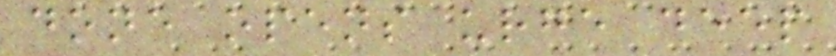done opens urge deep
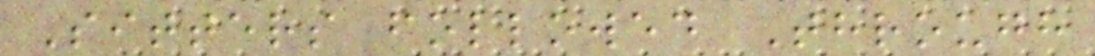Sitters followed Through
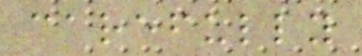carefully
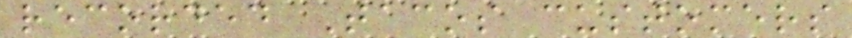recorded Tacos customers
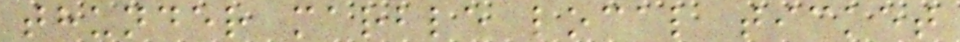thunder marble local ticket
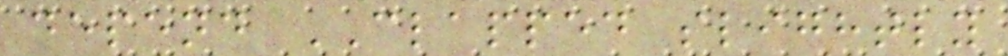depend CLAPPED slightly
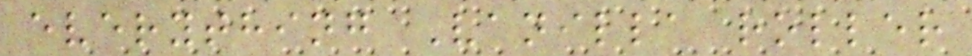everything Vanilla roller
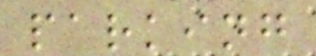parking
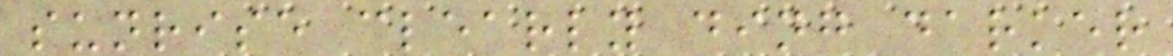sunrise clearly ding darker
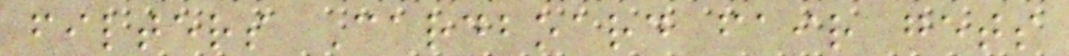filters Cardboard fair gets
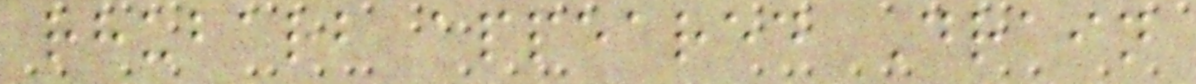rhubarb appeared Drain
